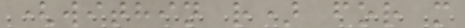(within r) for m
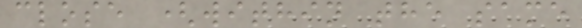close (within the same
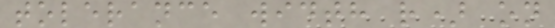tolerance width r) on
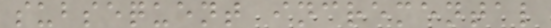subsequent incremental
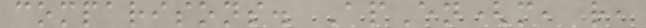comparisons. ApEn(m, r,
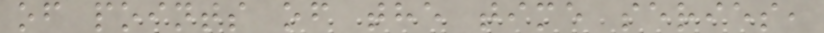of points of the time series,
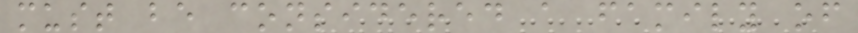must be considered a family of
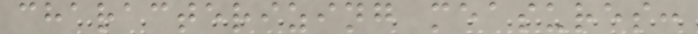characterizing measures:
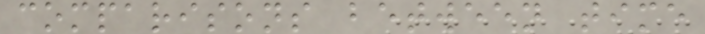comparisons between time
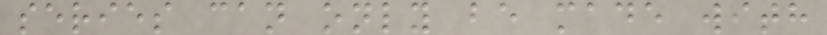series can only be made with
